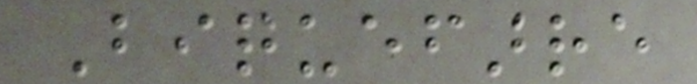Biquefarre
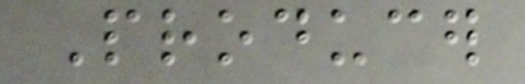Producer
